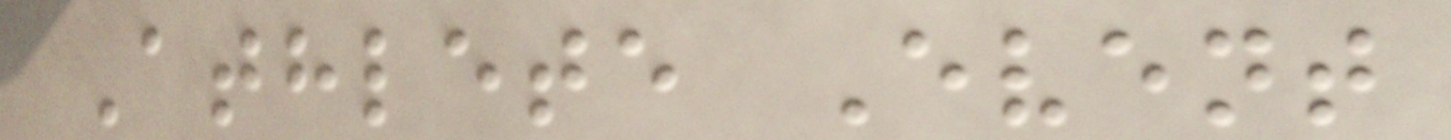Athlete Event
